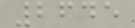2645
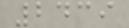2439
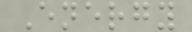Energy
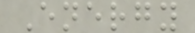Energy
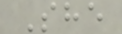She
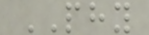PHY
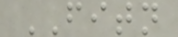FITN
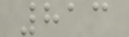813
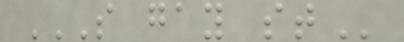S GAY ST
